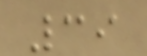39
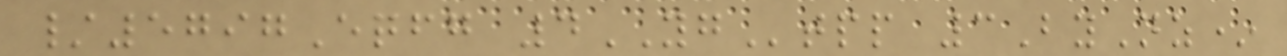/5797Eqfg 4YGtpp 3ByNz*
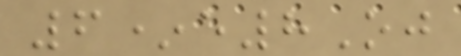6*e8Oj
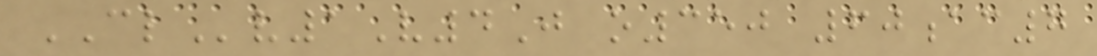CLv1V4J o350 60ac7
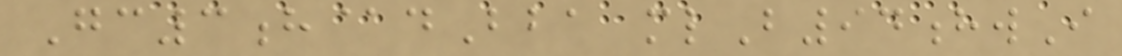Gc3h@dBba mlB94hwI
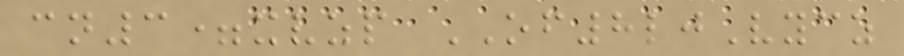cn3=xvzp OF8ljVycz
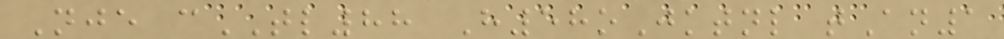Nje cTL88 H58oJktnl tAn1
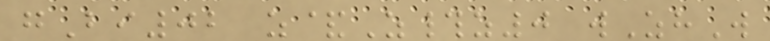gBi02 z&Z#z0 wZhW
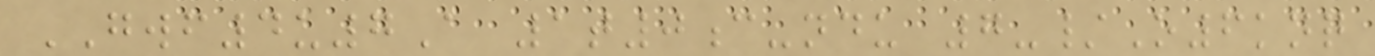GWF4u7A 1t0c-ndu 7-/O6knq
